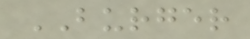BURGER
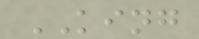KING
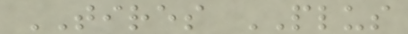TIRES PLUS
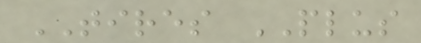TIRES PLUS
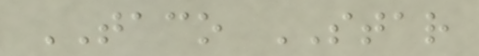TACO STAR
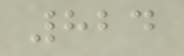824
